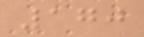170
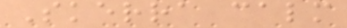Skerra calm
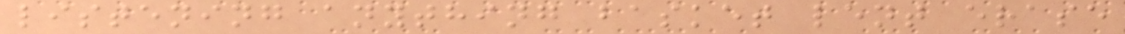listening anything basket lent erase
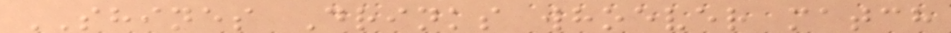SHINES Drinks whoever match
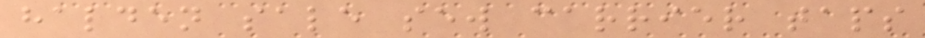halden sale sew carrier taps
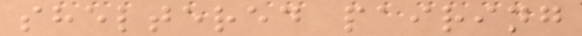sheltered pairing
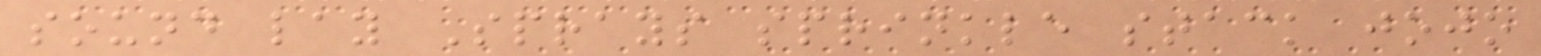sound lay Sprays sprinkle stack jojo
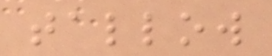tallow
